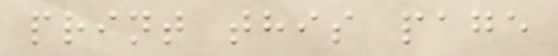print this page
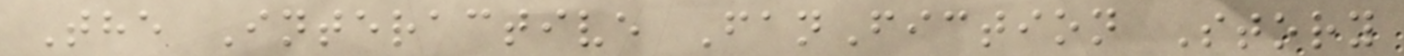The Interactive FanFiction Story
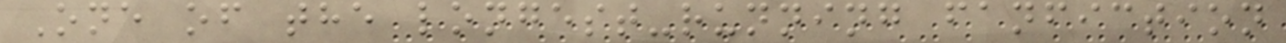One of the longest-running fanfiction
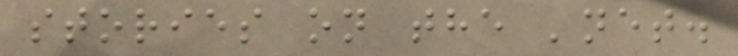stories on the 'net.
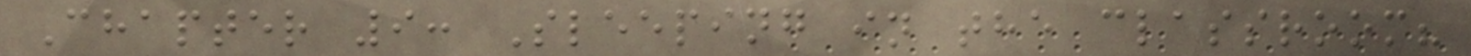Chapter 9: Sleeping in the classroom?
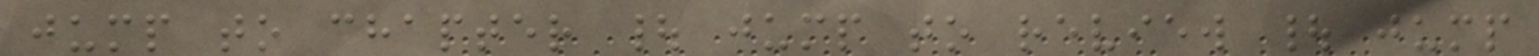jump to chapter | jump to review | jump
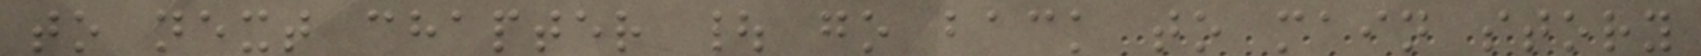to next chapter | go back to main story
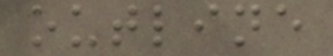outline
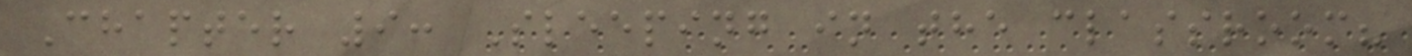Chapter 9: Sleeping in the classroom?
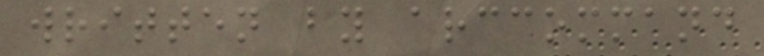written by arccommand
